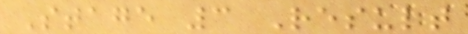Stage 3 Result
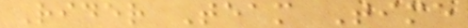Rider Team Time
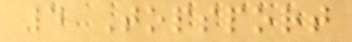4 Topsport
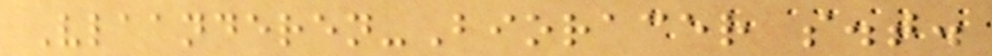Vlaanderen-Bioracer s.t.
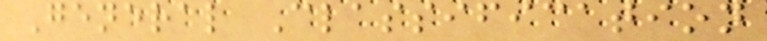General Classification
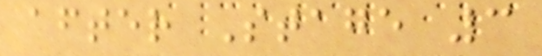after Stage 3
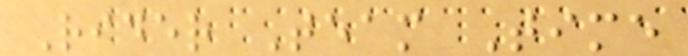Rider Team Time
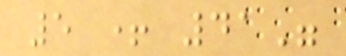5 + 41"
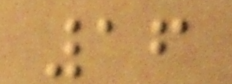16
